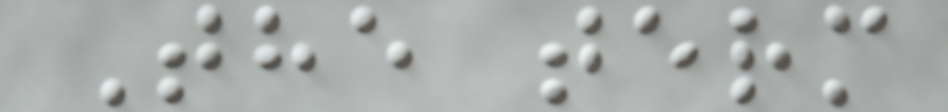The term
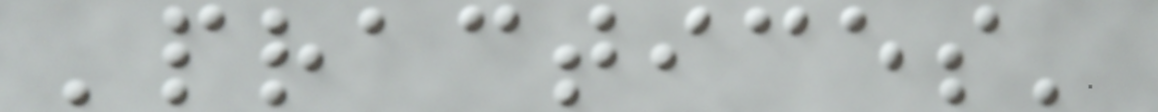'practices'
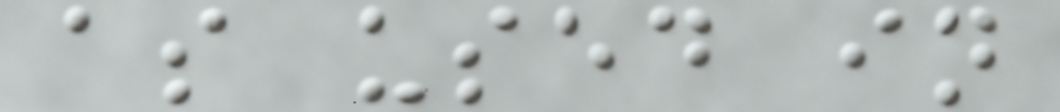as used in
